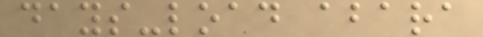days-load abara
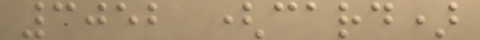3052 (card)
